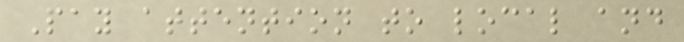Pay attention to local and
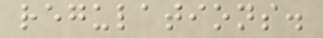regulations.
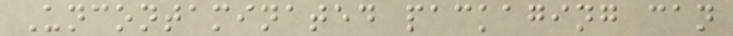Uncontaminated packaging can
